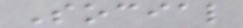Social
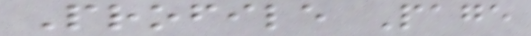Profile Page
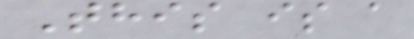This is a
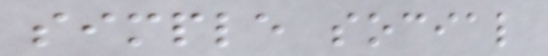simple social
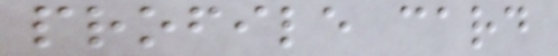profile card
